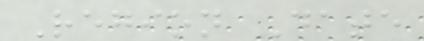Region Date
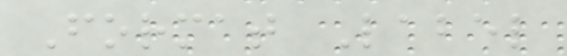Format Label
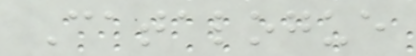Catalogue
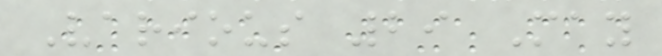Various 29 May
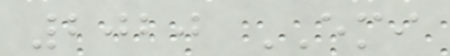2020 EMI
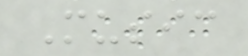Music
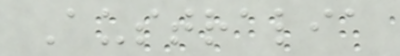Australia
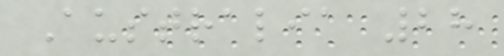Australia 28
